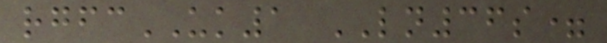rgfcUK1 LN36s=
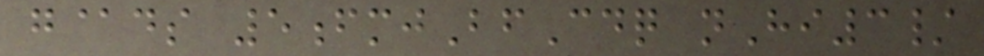g@ds 5fmjBfCdq nHi3/
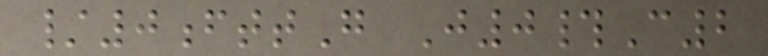/0fttG J0#C2
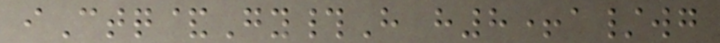iCtq&Gy#H h8+a/wg
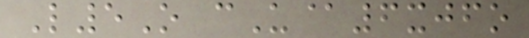L5O cU@6xjfo
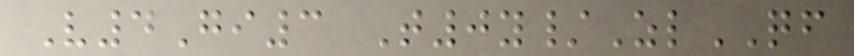V4Gi3 T0y/ZlQF
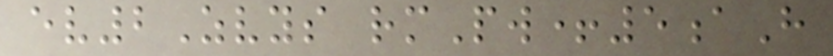ev2Zvys rmPw+5aH
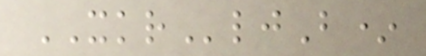XKRljB*
